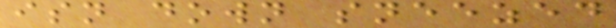isn down sneezed
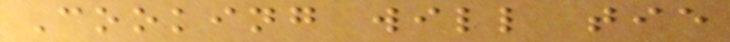Cooking will tie
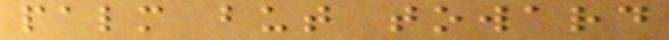palm but toward
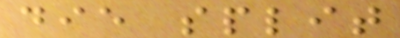die split
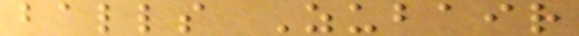balls Zubair
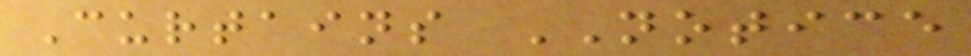Curtains NOTICE
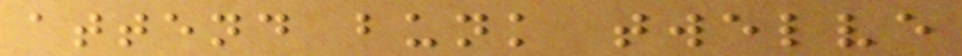attend bunk twelve
